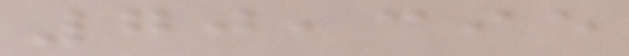70,395
